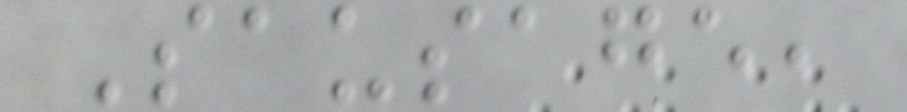Sausage,
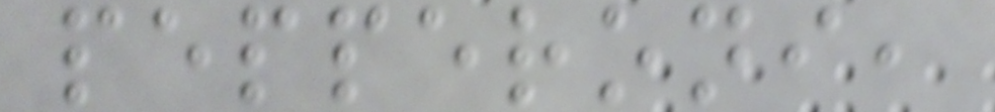pepperoni,
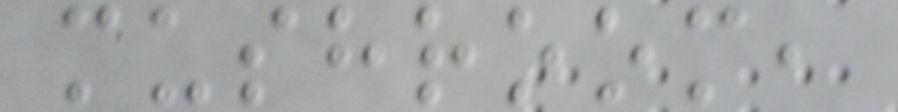mushroom,
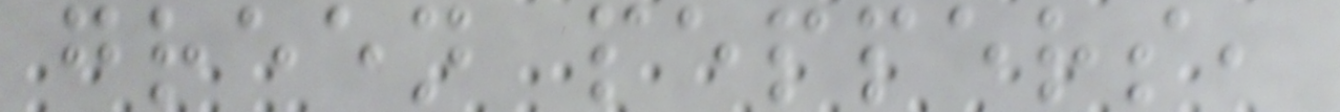green peppers,
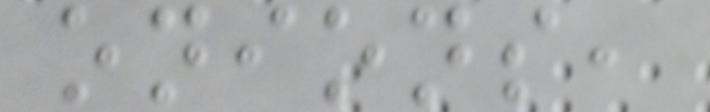onions,
